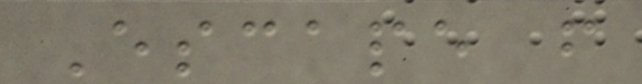Escape from
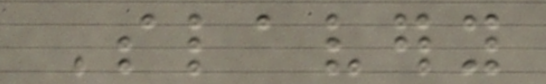Slavery
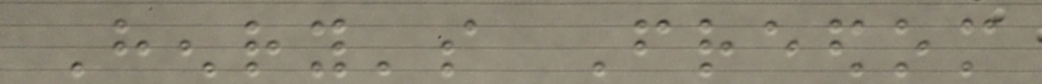Henry's Freedom
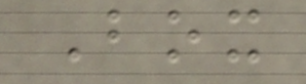Box
